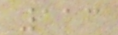113
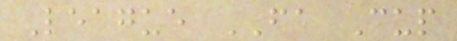League FA Cup
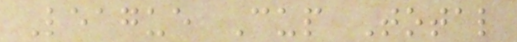League Cup Total
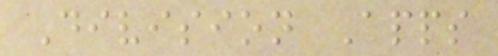Division Apps
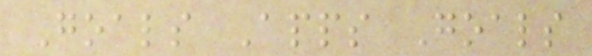Goals Apps Goals
